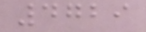4729
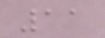11
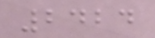2424
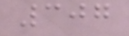307
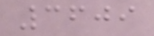3609
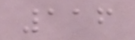116
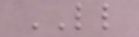LL
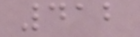412
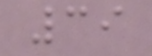39
